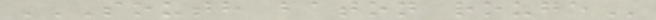SOUTH BATON ROUGE
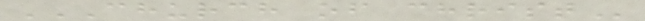CHURCH OF CHRIST
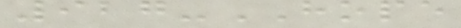927-HOPE
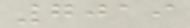7019
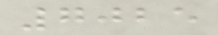7025
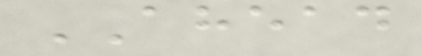AHEAD
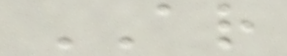AR
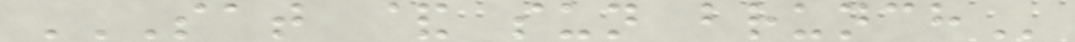SAT & SUN BRUNCH
